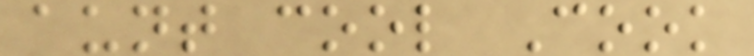aunt cool Cook
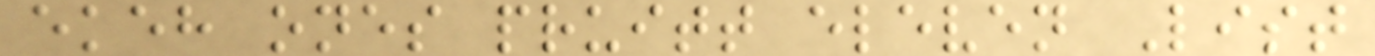ekeh ones pruitt eleven List
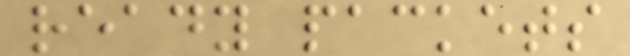ready packets
